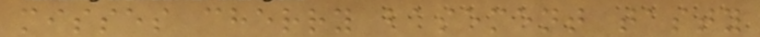misses cherry basement tasty
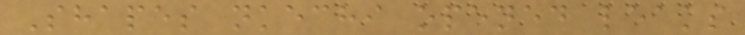Shapes nkechi opened leaks
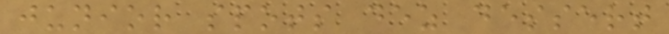junior spots dez dessert
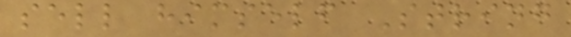sell himself String
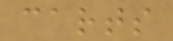carts
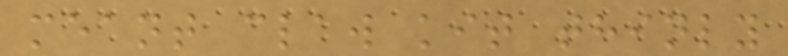meant claw kit thinly
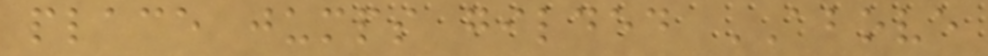place jumps gilded ABOVE
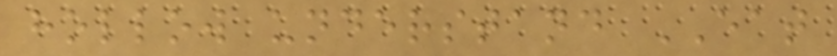hollow understand EAT
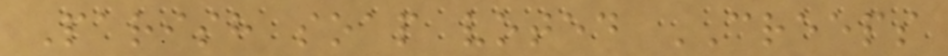Parish soap voted CREEPS
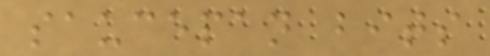saucepan bits
